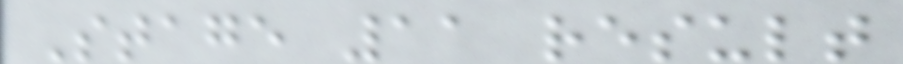Stage 11 result
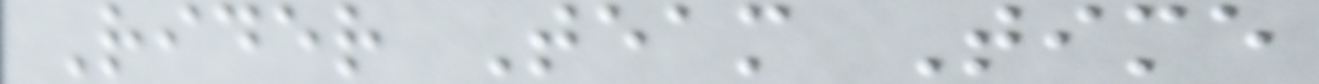Rider Team Time
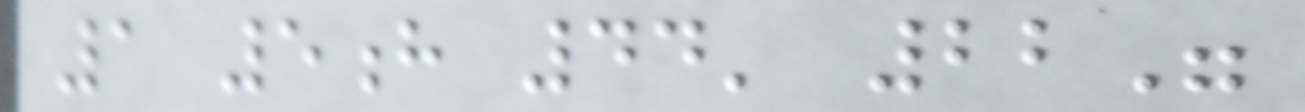1 5h 44' 22"
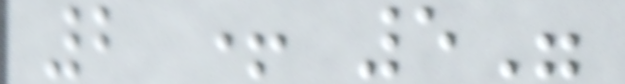2 + 5"
